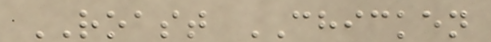ROAST CHICKEN
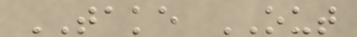TAKE OUT
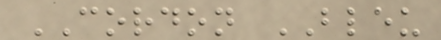CORDON BLEU
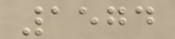1574
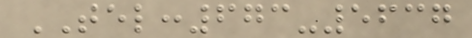TEL:673-5637
